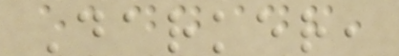Darker,
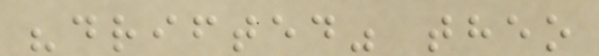"drifted" theo
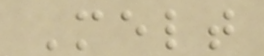Melt
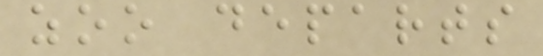zoo departs
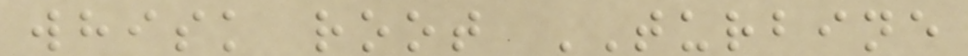whisk root TURBINE
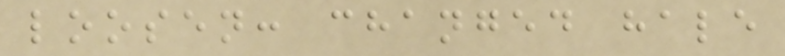loosen: changed hale
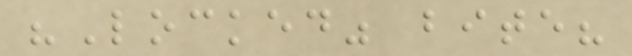"Locked" bite?
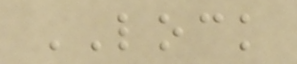LOCK
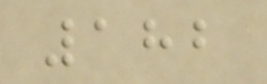182
